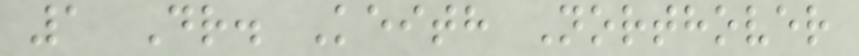1 Dr. Keith Northover
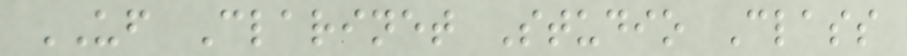UF Clarinet Studio Class
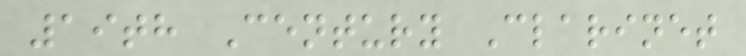19th Century Clarinet
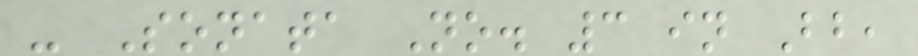- Sonata No. 3 in Bb,
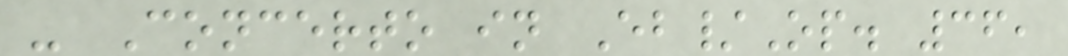- Concerto in Eb/Op. 36,
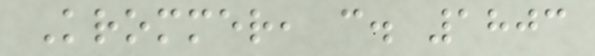Krommer, c. 1803
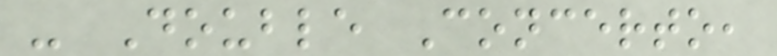- Double Concerto,
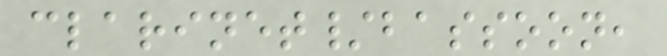clarinet/bassoon,
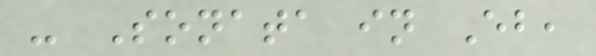- Sonata in Eb,
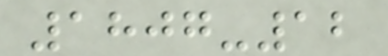1807-12
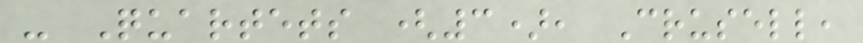- Quartets (3), Crusell,
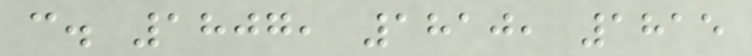c. 1807, 1810, 1815
